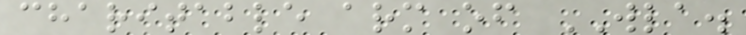charitable arm of WLA.
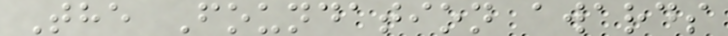The Foundation awards
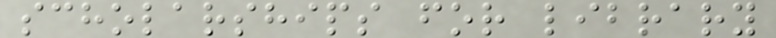scholarships for library
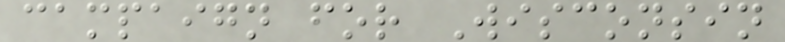campaign for Wisconsin
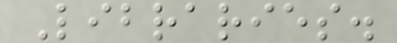Libraries.
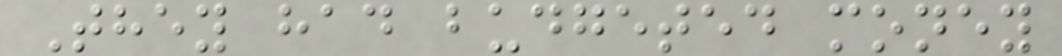They had budgeted money
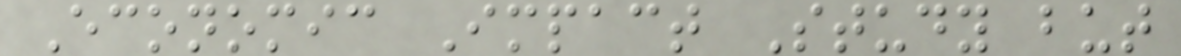Economic Impact Study but
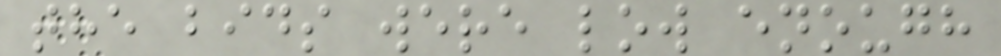the bids were low enough
